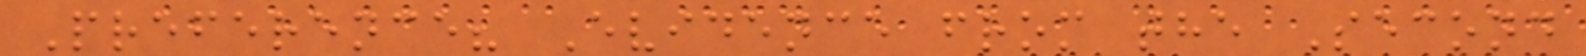Preference? Evidence from the Second
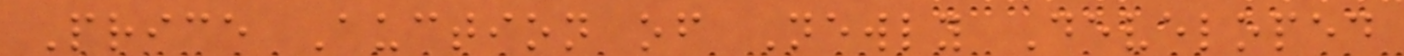Price Auction of Newly Developed
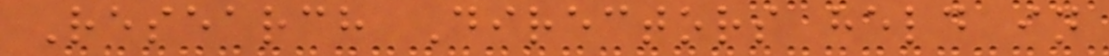Research Directors held in
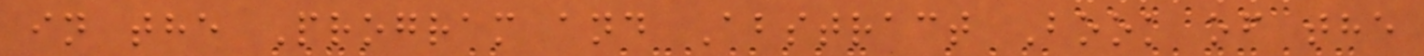in the Program and Abstract Book of the
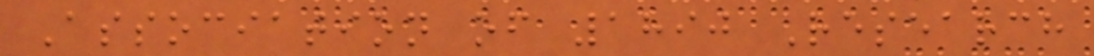Association of 1890 Research
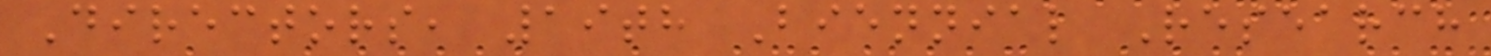Directors, 19th Biennial Research
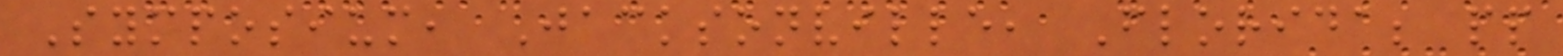Symposium, Jacksonville, Florida; pp
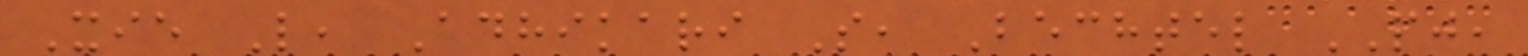Xie L, Adhikari S, Bechtel PJ,
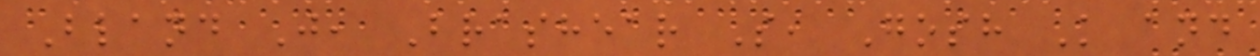Bland J, Brashear S, Gosh K and
